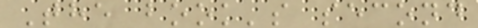The book's second
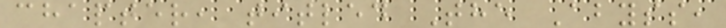chapter, titled The Abyss,
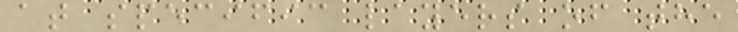at specific layers of the
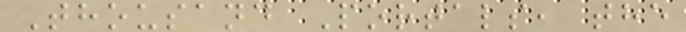Thousand Portals, the
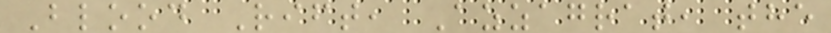Blood Rift, Azzagrat, the
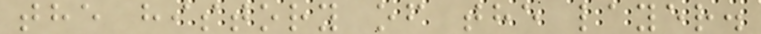the history of the layer.
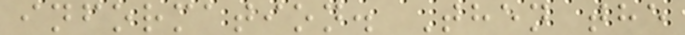information. Then the
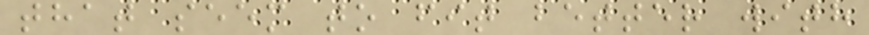that seem to fit better with
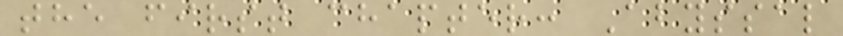the first chapter: Abyssal
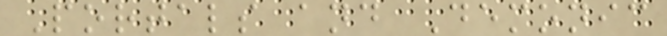Portals and Demonic
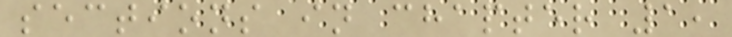sections in chapter 1,
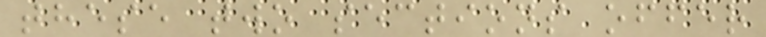these two sections offer
